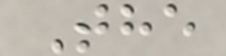The
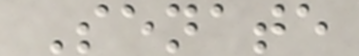Senate
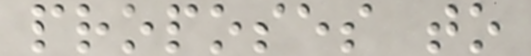proposes to
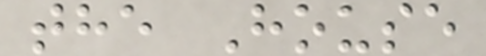the House
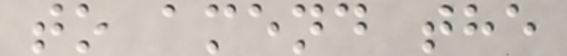to amend the
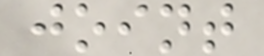joint
